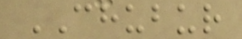CHUBUR
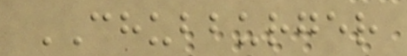CHUBBURGER
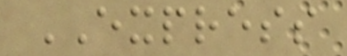EXPRESS
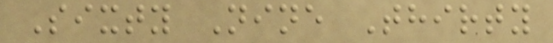Sixty Nine Thirty
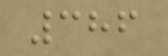386
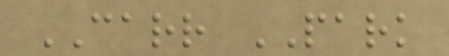CARR PARK
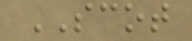SCOT
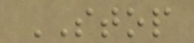STOP
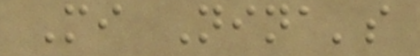Mi Nina's
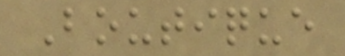Boutique
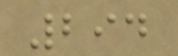294
